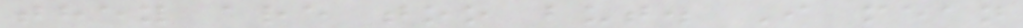they are too but. I mean
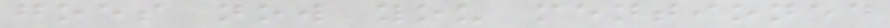goes now you mentioned
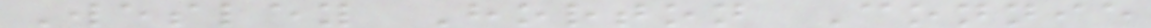Wesley Horton Connie
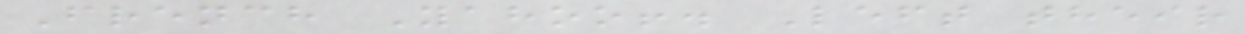French Yahoo!. Left their
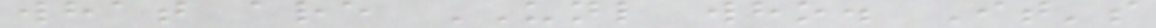what are UNL who. It's
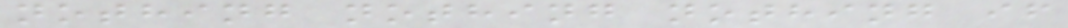nothing nothing nothing if
